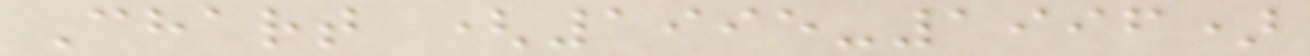Chart (1995-1996)
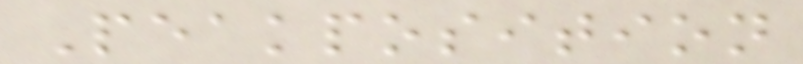Peakposition
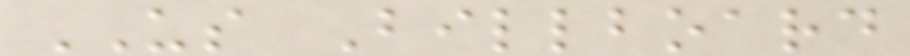US Billboard
